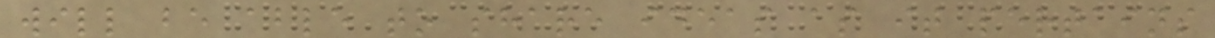will be able to share ideas as it pertains
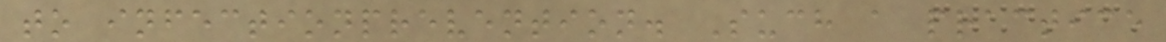to infectionprevention. Such a practice
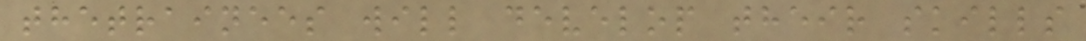thetrainees will develop their skills
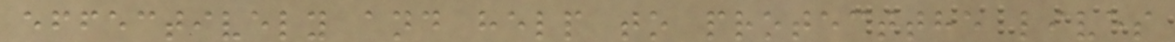effectively and help to protectthe lives
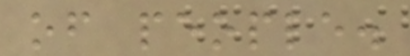of people.
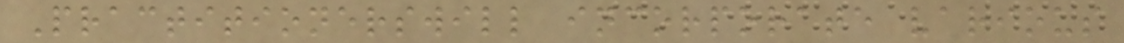Practitionerswill incorporate various
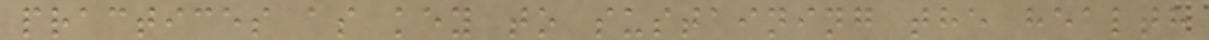practices as key to sustaining the health
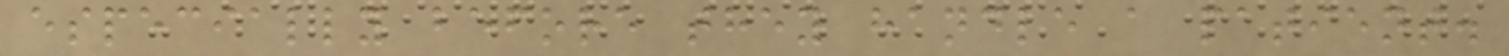especially before they handle a patient.
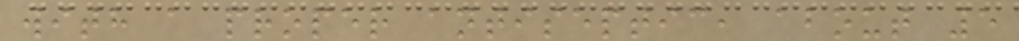with a proper antiseptic, about 5
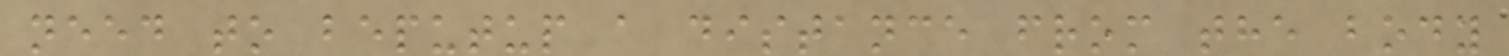need to beputup a distance from the body
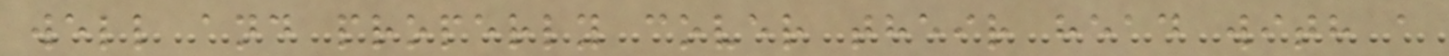well and properly cover their head with a
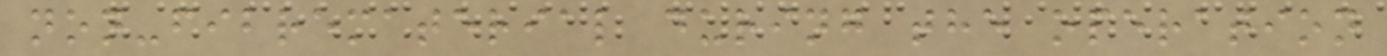non-fibrematerial during the operation
